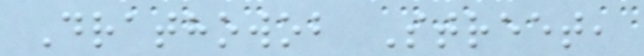Drathowob Street,
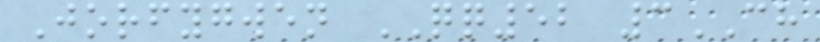Jorfygwen QQ52 3CH
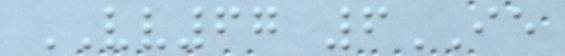VV67 6IE
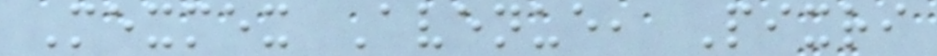Mexmex Avenue, Pixri
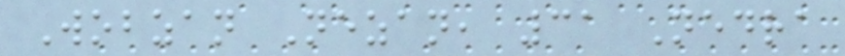Wobzan Nezan, 31 Nedra
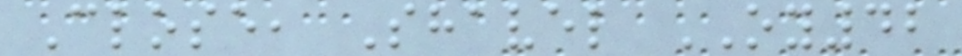Close, Shavel OY42
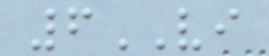6VI
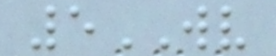5WV
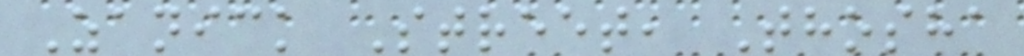Zanick Street, Thosha
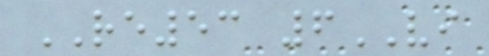RE53 6VI
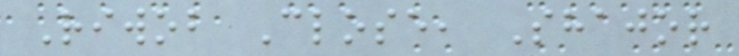Riwob Close, Shajor
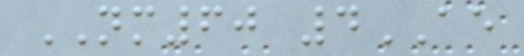NM60 4AE
